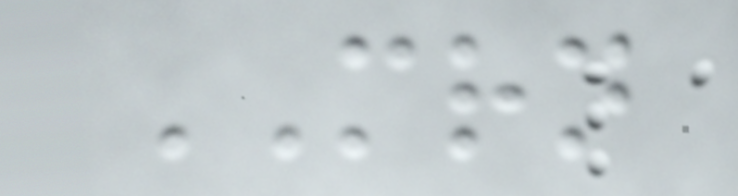MRN
